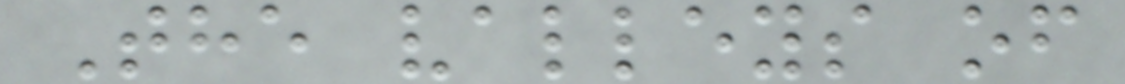The valleys of
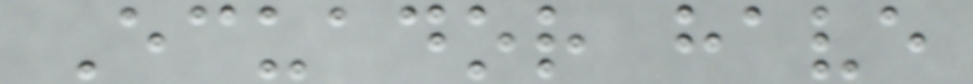Ecuador have
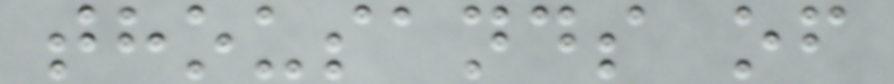thousands of
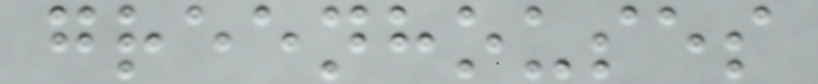greenhouses
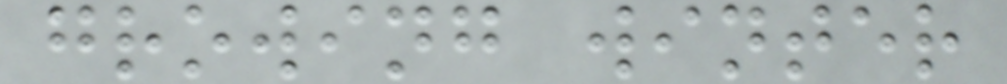growing winter
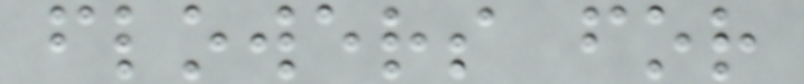flowers for
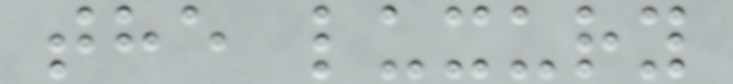the luxury
